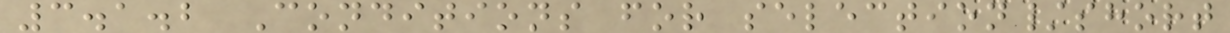3.1.2 Conditions for selection/short
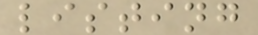listing
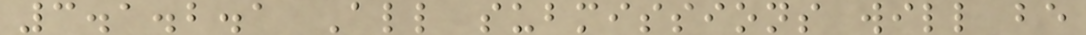3.1.2.1 All submissions will be
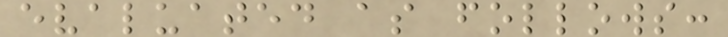evaluated as follows:
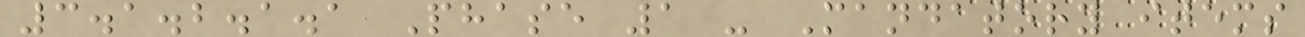3.1.2.1.1 Phase 1 - Mandatory items
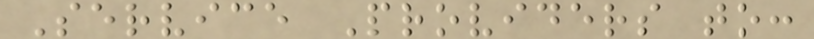Service Providers to:
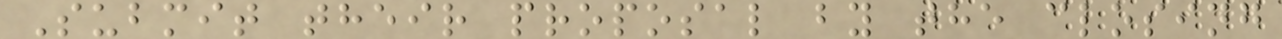Submit their proposal by the closing
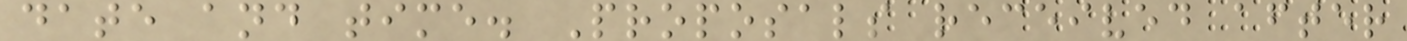date and time. Proposals received after
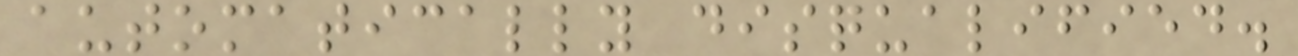automatically disqualified.
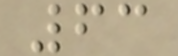63
